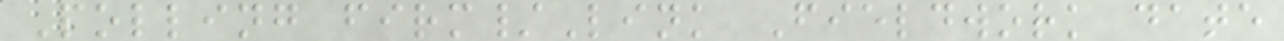Polling firm/Link Fieldwork date
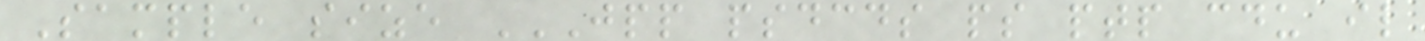Sample size JPP PSDCDS PS PTP CDU IL
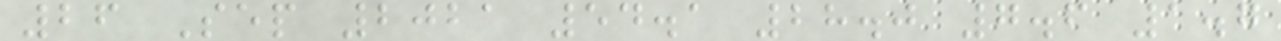26 Sep 2021 54.1 28.0 7.6 1.7
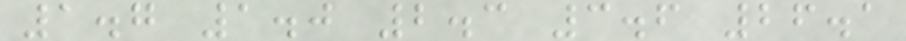1.7 1.0 2.3 3.6 26.1
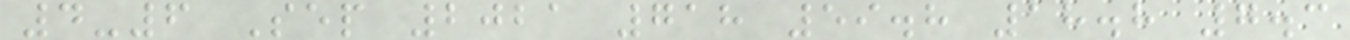4-6 Sep 2021 718 59.8 18.8 7.3
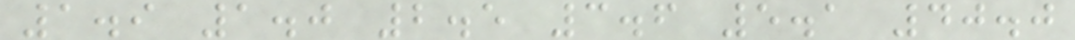1.9 1.0 2.5 3.6 5.1 40.0
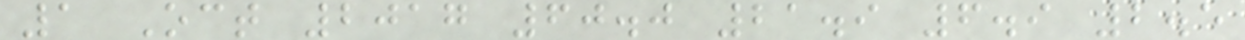1 Oct 2017 60.0 21.9 6.9 2.5
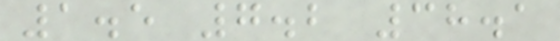1.5 7.2 38.1
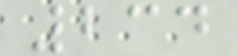234
